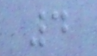4
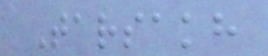Tarsakh
